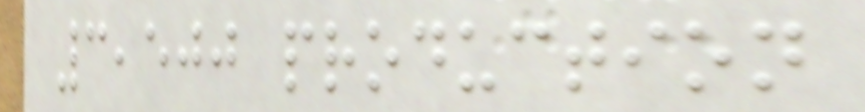3,500 production
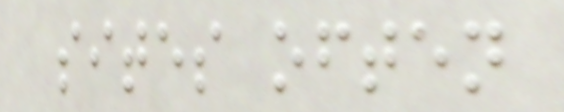sites often
